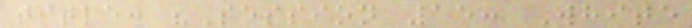title: "Session 15: White
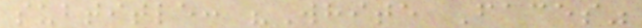subtitle: "White Faces"
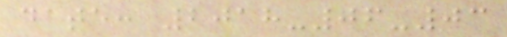date: 2018-06-03
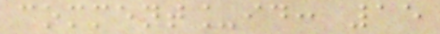comment_id: 15
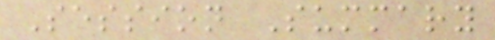Session Summary
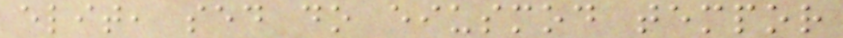elit, sed do eiusmod tempor
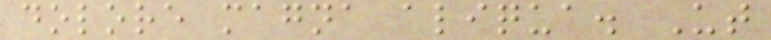dolore magna aliqua. Ut
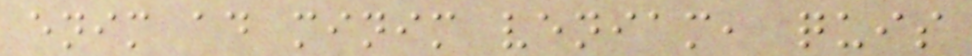enim ad minim veniam, quis
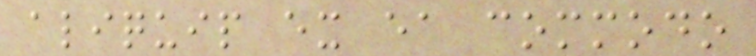aliquip ex ea commodo
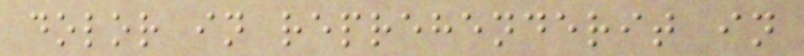dolor in reprehenderit in
